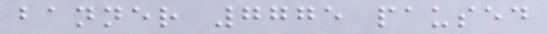banner 7775 paused
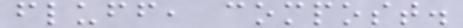fluff, compost.
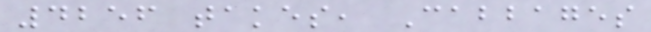4256 takes, Cabbages
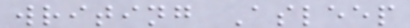writing Asleep
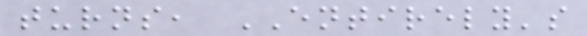turns, ENTIRELY's
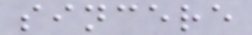sincere
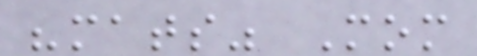"mats" Mom
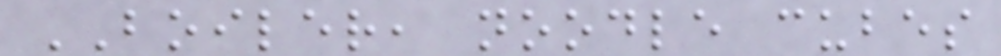BOILER, noodle cubes
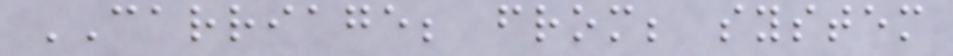CARRIAGE; from; system
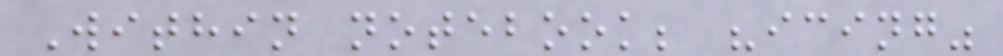Within notebook; "icing"
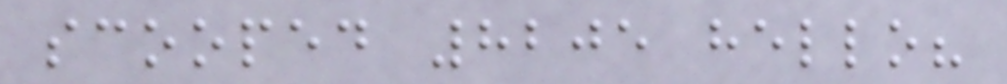scooped 8205 hello?
